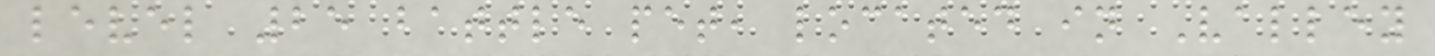level 25 battle pet, located in Valley
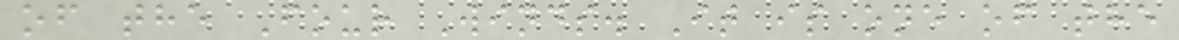of the Four Winds. It is one of the
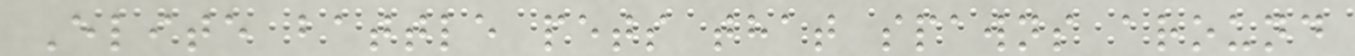Elite battle pets that spawns around
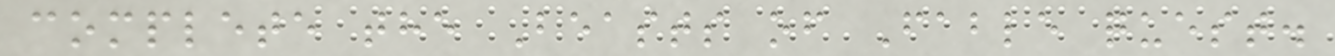complete the Beasts of Fable quest.
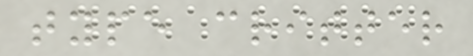type critter
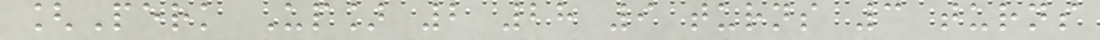[Perk Up] 2 28 9 turns 3 turns
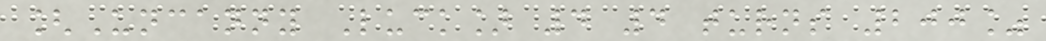[Uncanny Luck] 4 4 turns 200%
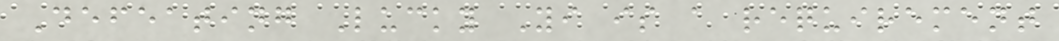Defeating Lucky Yi is a requirement
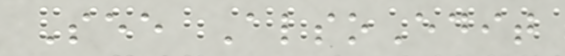See AlsoEdit
